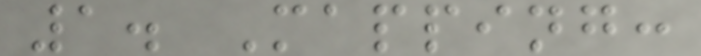1. Mapping:
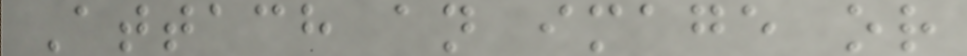Attach an image or
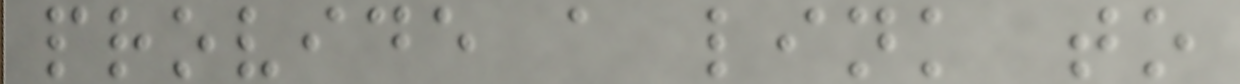provide a link to
